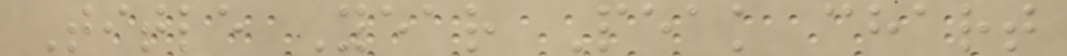Title Year Peak chart
